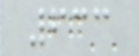633
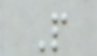P
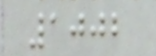1002
